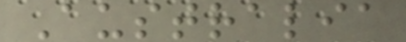Australia
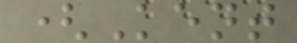(Kent
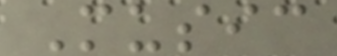Music
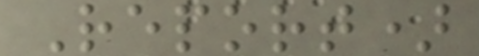Report)
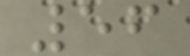56
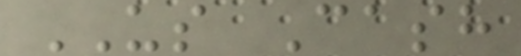US Cash
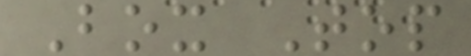Box Top
